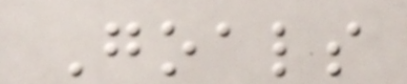Goals
